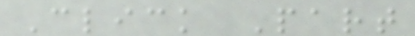Click Part
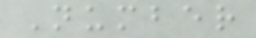Number
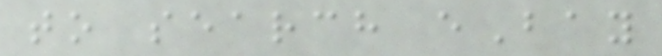to search eBay
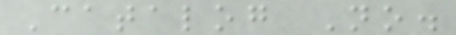Catalog No.
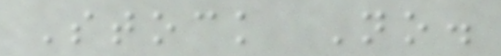Stock No.
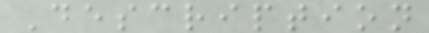Description
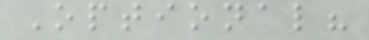Optional?
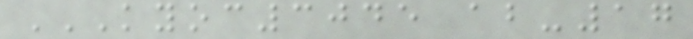KYOC3045 AB-17
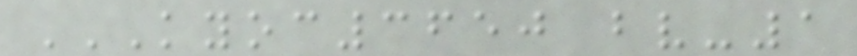KYOC3650 BV-1
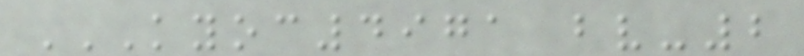KYOC4971 BV-2
